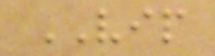VIP
